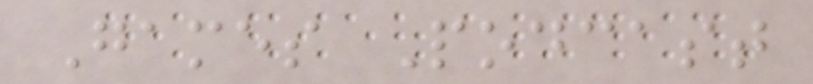Games Podcast
